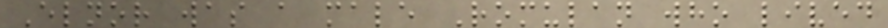Elnor was a male Romulan who lived
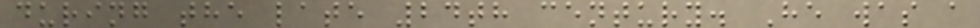during the late 24th century. He was a
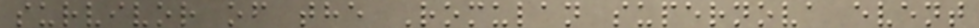survivor of the Romulan supernova event
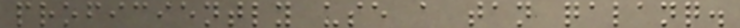proficiently use a tan qalanq.
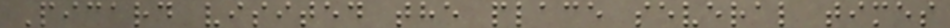Picard visited the place several times
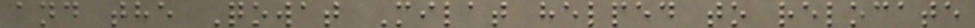and the Qowat Milat helped to relocate
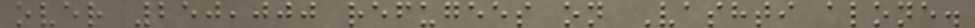over 250,000 refugees on Vashti alone.
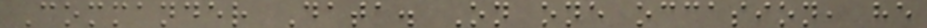Commander Data. On one occasion, he
